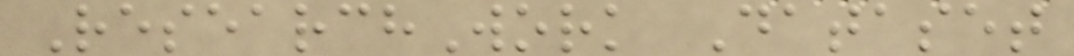ResearchWork Dataset
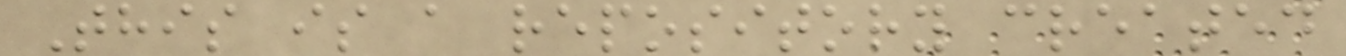This is a repository created
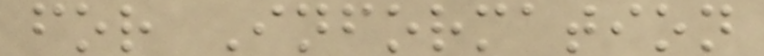for Information
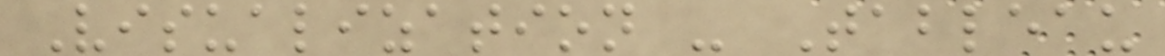Visualization - Tableau
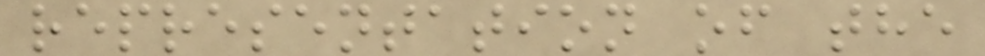representation of the
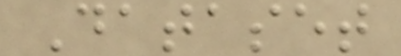Dataset
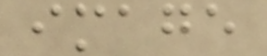image
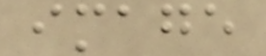image
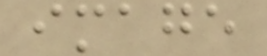image
